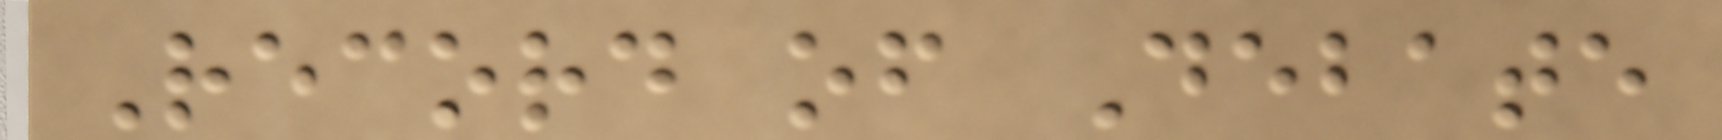Record of Debate
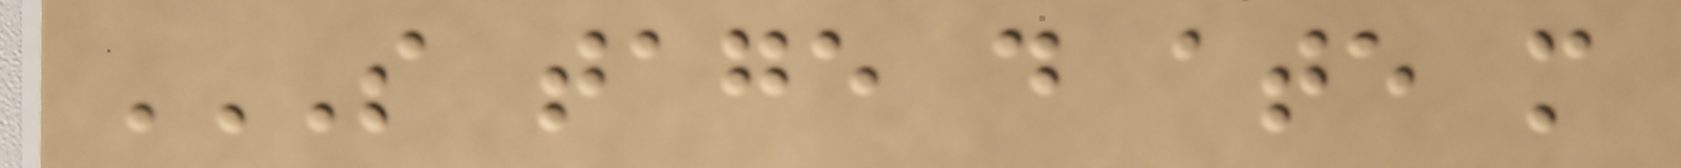S TAGE D ATE M
